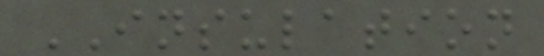INSULATION
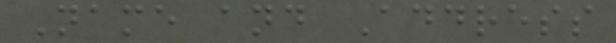Name and Address
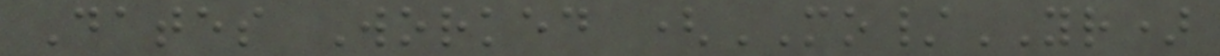Dates Worked (MO/YR)
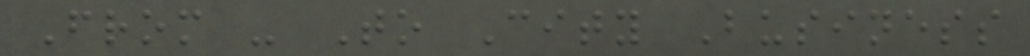From - To City Business
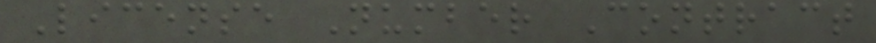License Number Contract
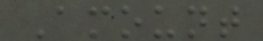Amount
